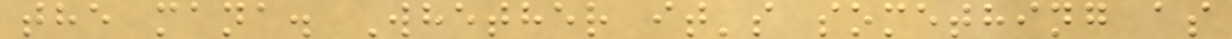the mana. Whether it's something as
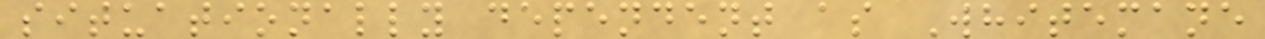situationally dependent as Whitemane
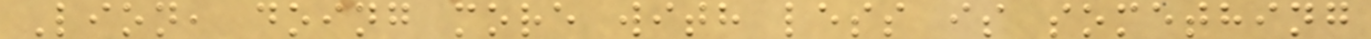Lion, doing more with less is something
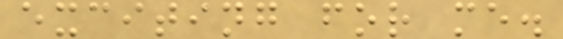exciting for me.
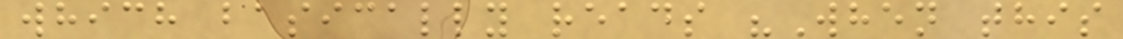which basically reads "When this
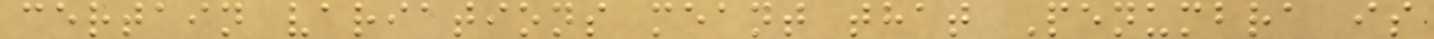certain variations meant that Penumbra is
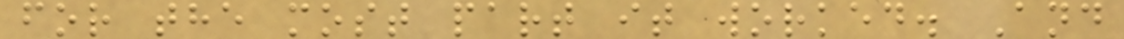for the most part it worked. And
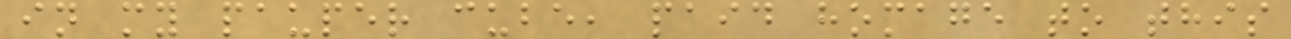in my pauper cube, paid homage to this
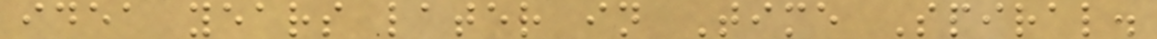idea years later in Time Spiral.
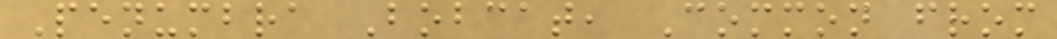Penumbra Bobcat, Common from
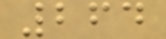264
